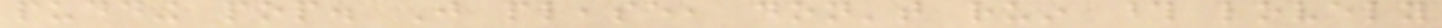pudding pop. Just please, don't ruin those lovely
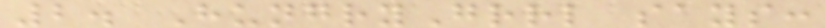2. HungryGrrl says:
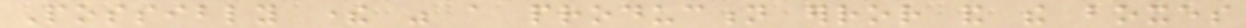Possibly there was a production error and the boxes
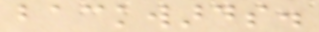backwards.
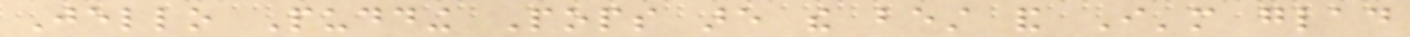Jello Pudding Pops are the best and I'm glad
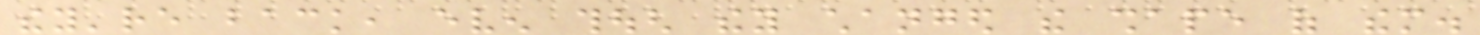they're back, even though they changed the shape of them.
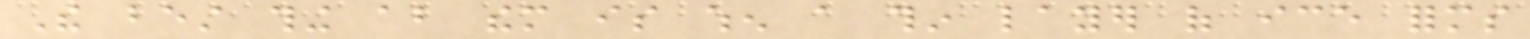The best thing about them is when a thin layer of ice forms
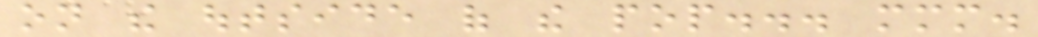on the outside of the pop... mmm.
